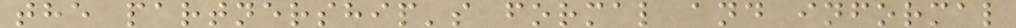the partnership's formal and informal
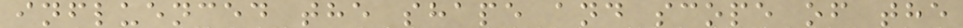influenced the shape and scope of the
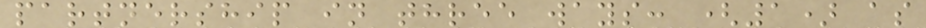partnership in three ways: (1) as
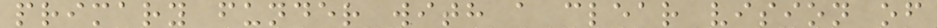primary funder with a clear vision of
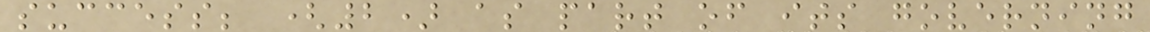success; (2) as part of its governing
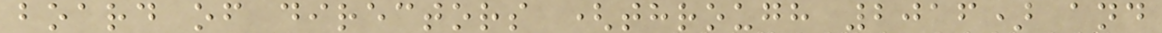board of directors (through 2016) and
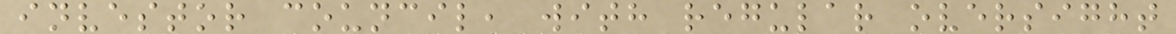investor council, with regular oversight
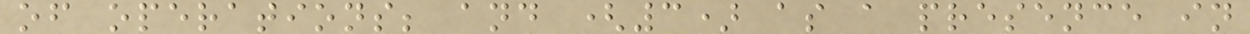of operations; and (3) as a presence in
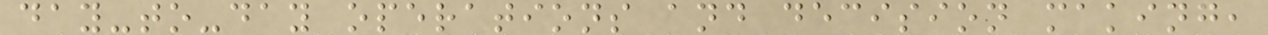day-to-day operations and decision making,
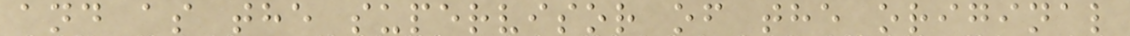and as the supervisor of the original
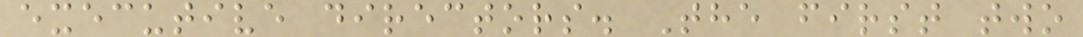executive directors. The first two
